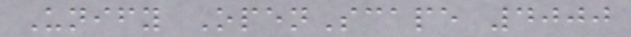Unify OpenScape 4000
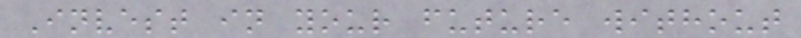Invest in your future without
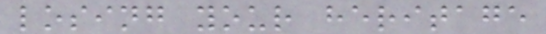losing your heritage
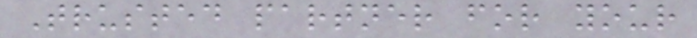Trusted partner for your
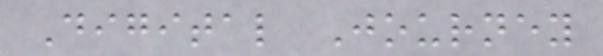Digital Journey
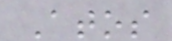Atos
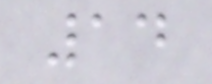14
